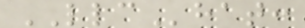LLChat:
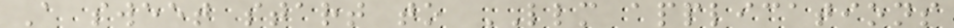A sweet start to LLM applications
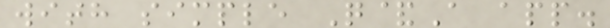with simple Q&A app.
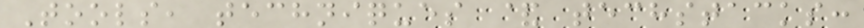Tools, techniques & techstacks:
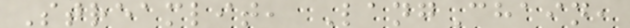Streamlit, LangChain,
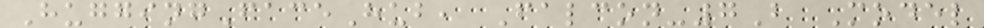HuggingFaceHub, Falcon-7B Model
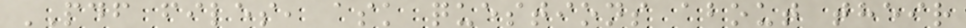PDF files, ask questions about their
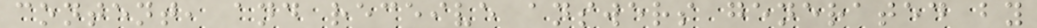content, and receive answers generated by
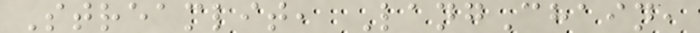Streamlit, LangChain,
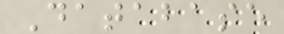Database
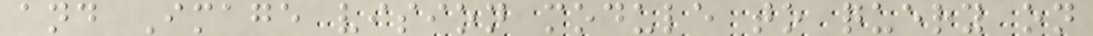and Image vision module to query on
